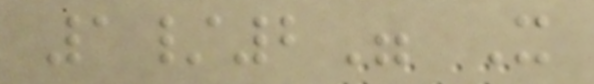1/2" X
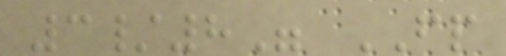3/8" FP
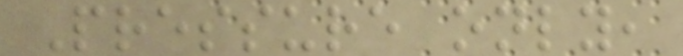Pressure only,
